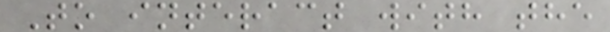To interact with the
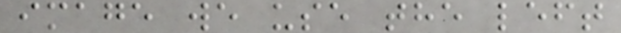image we use the left
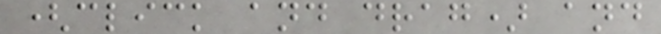(click and drag) and
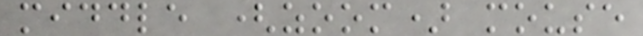middle (zoom) mouse
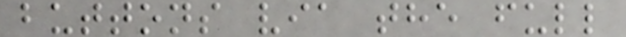buttons via the full
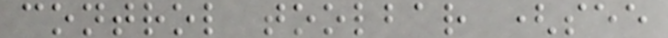control toolbar (see
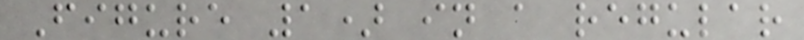Figure 1) in a regular
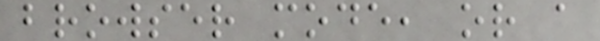browser mode, or a
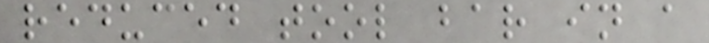reduced tool bar in a
